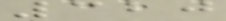320
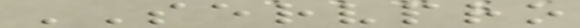SERVPRO
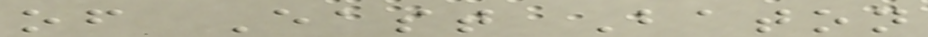of East Baton
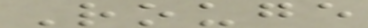Rouge
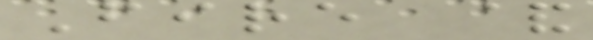Fire &
